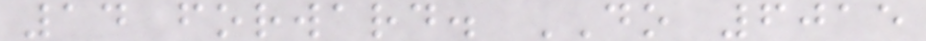14 forward. DO 6015
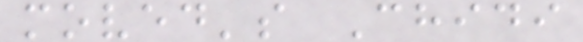moved's Chidi
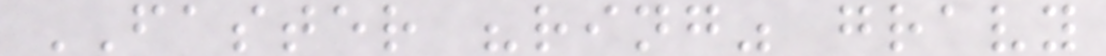FASTER "ring" gravy
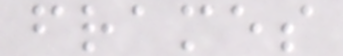frames
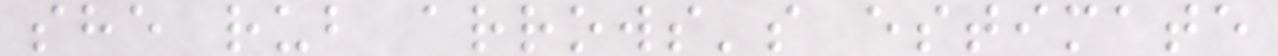she rub arrows's estimate
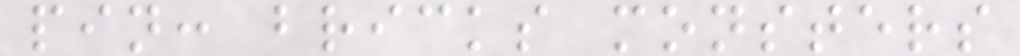pin: bricks monsters
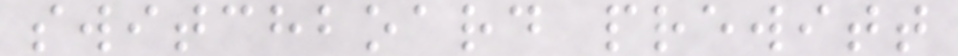switchboard prewitt
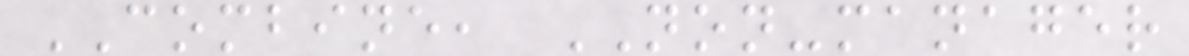COMBINE, NON-manager
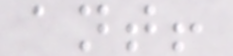ant!
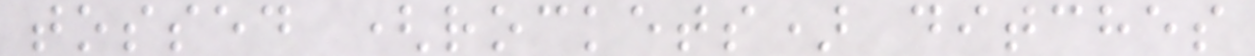tossed (rockets) ditches
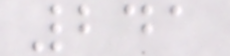241
